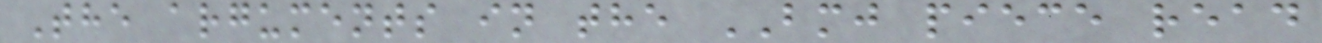The arguments in the BMJ piece read
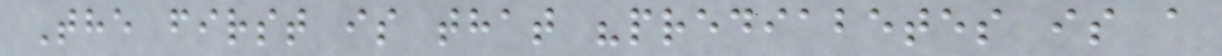The first is that "prediabetes is a
